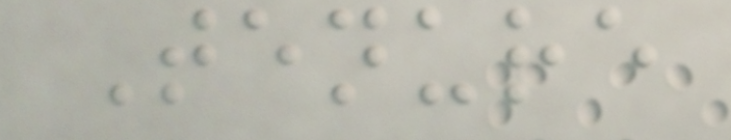Tenure
